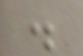.
